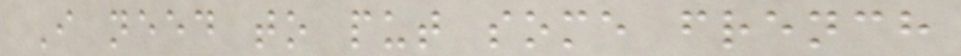I need to put some french
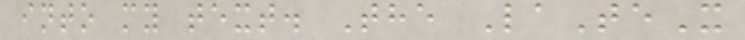into my text. The LaTeX
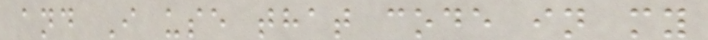and I use that code in my
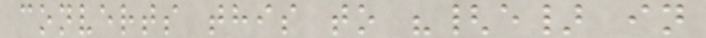converts this to "{e} in
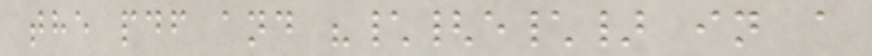the pdf and "\{e\} in a
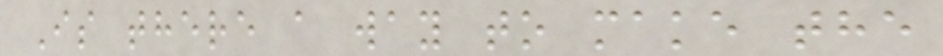Is there a way to make the
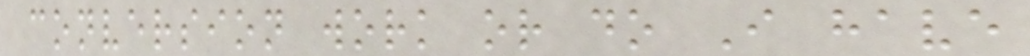conversion work or do I have
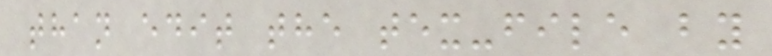than edit the tex-file by
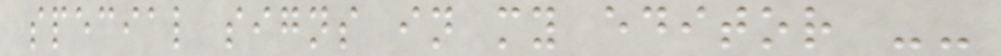special signs in my editor --
